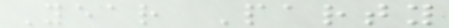Year Party
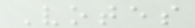Votes
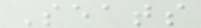Seats
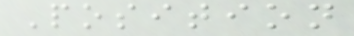Position
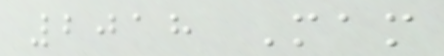2018 Mam
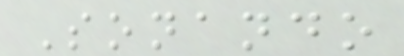Sonando
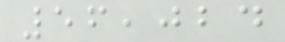56,024
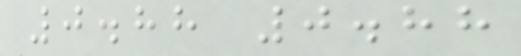0.88 0.88
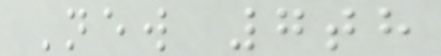New 7th
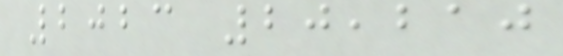2023 20,210
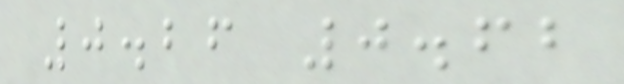0.26 0.62
